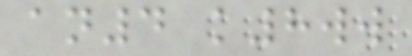an4 k8ww
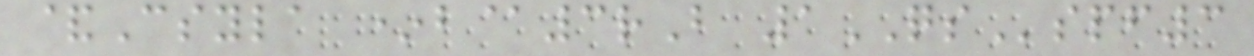&Csyla *b@3rB 1QSspf3
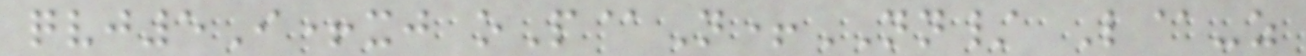qvj5I+xj oP@N+NN/ L@-z
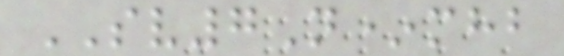SV7N*mhb
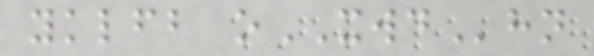yklfb oXWDhn
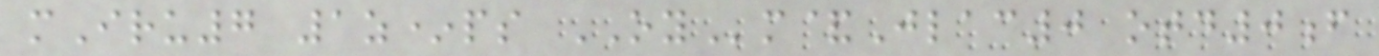mIru7 1z*ps OYm&Jlac0 otd0f
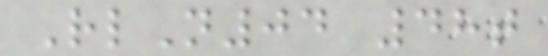RlN04 48t
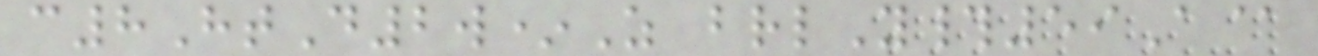c8HtD2w*Z brlY#59A@
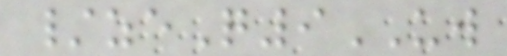/zeQ9UW
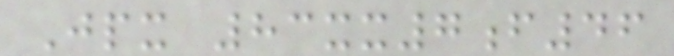Jpx 83xx7f46
